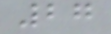27
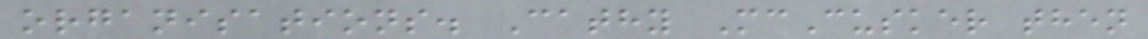organisations. Cathy McCusker then
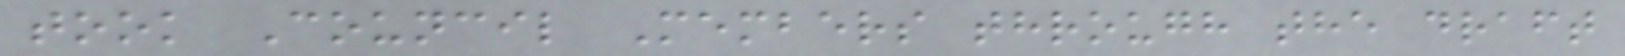took Council Members through the draft
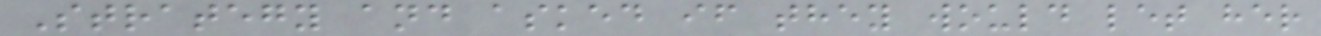Strategy and asked if they would let her
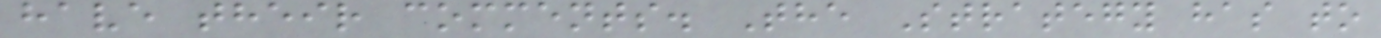have their comments. The Strategy has to
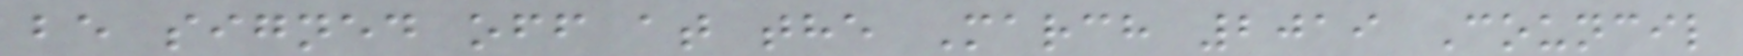be signed off at the March 2019 Council
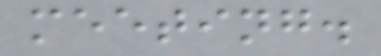meeting.
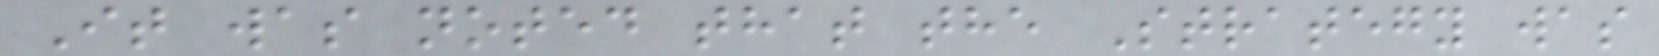It was noted that the Strategy was
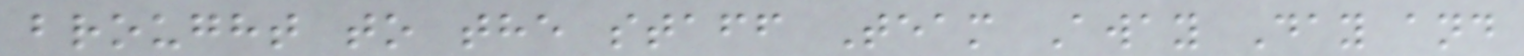brought to the staff Team Away Day and
